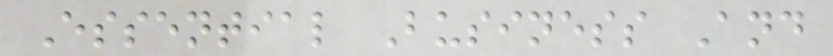Essential Business And
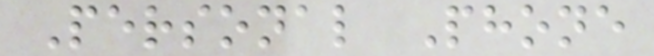Personal Phone
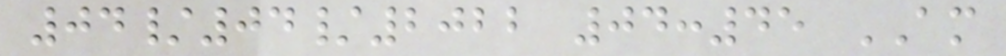04/04/2022 04:45 AM
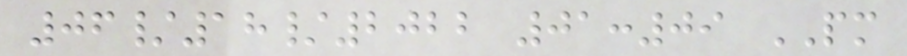06/18/2022 01:09 PM
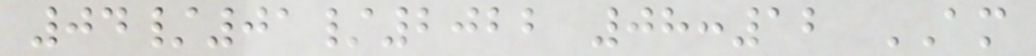04/01/2022 08:12 AM
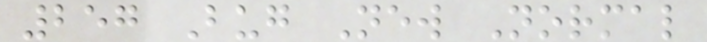257 Bug New Normal
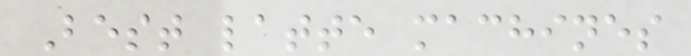Best latte machines
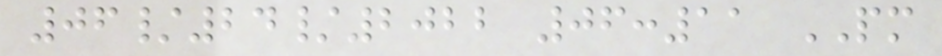06/24/2022 06:11 PM
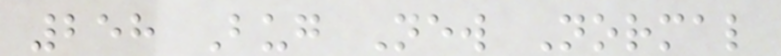258 Bug New Normal
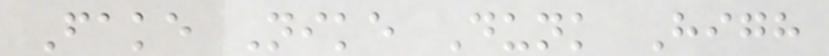Fake Nike Dunk High
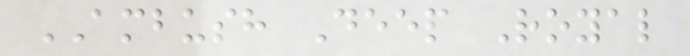AMBUSH Deep Royal
